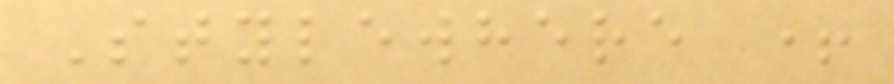Stylewhere +
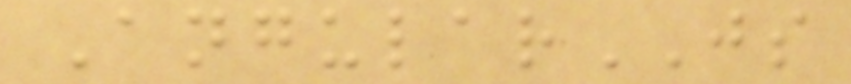AngularJS
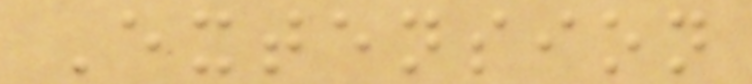Extension
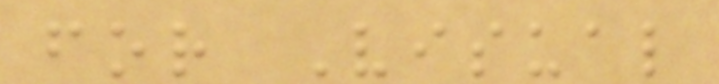for Visual
